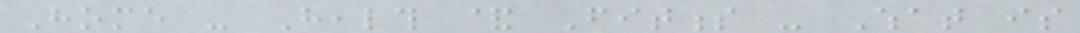Home - Health & Fitness - What is
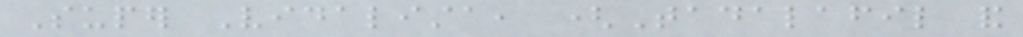Super Vidalista, (Tadalafil and
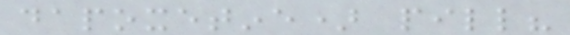dapoxetine) pill?
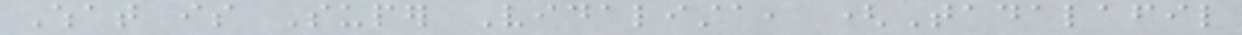What is Super Vidalista, (Tadalafil
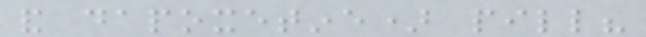and dapoxetine) pill?
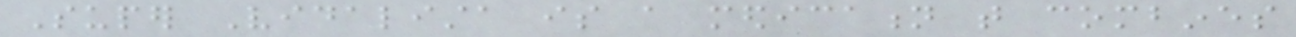Super Vidalista is a medication that combines
